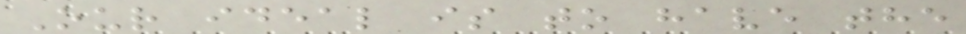Our ideal is to have the
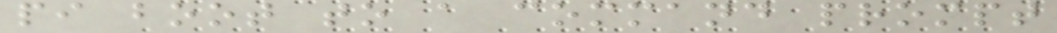pi boot to a command prompt
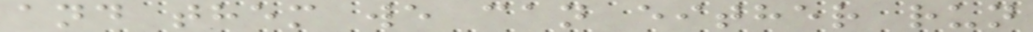and them we can either run
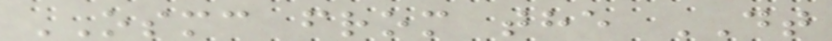OSMC from the DT
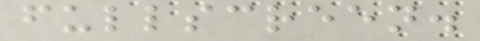fullscreen.
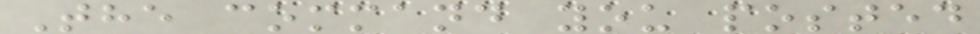The command you posted
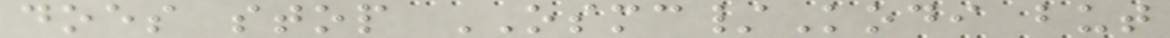does stop OSMC/Kodi but
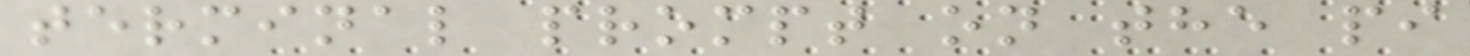terminal prompt on the pi
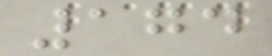174
